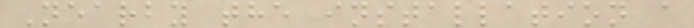Nearby the installation a
